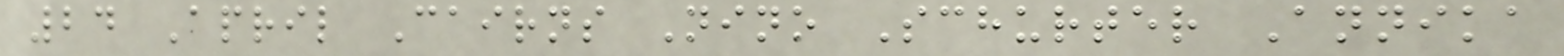24 April Cairns Nino Schurter Annika
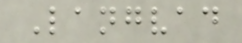Langvad
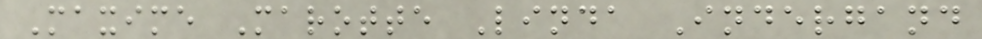Maxime Marotte Linda Indergand
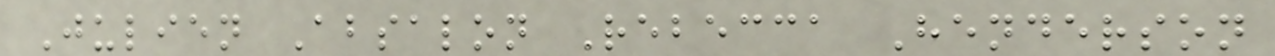Julien Absalon Rebecca Henderson
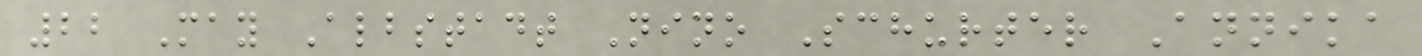22 May Albstadt Nino Schurter Annika
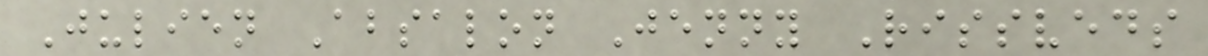Julien Absalon Jenny Rissveds
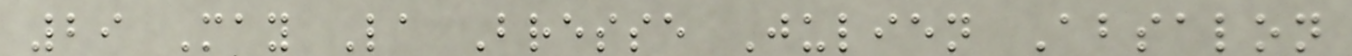29 May La Bresse Julien Absalon
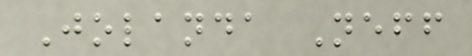Jolanda Neff
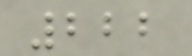222
